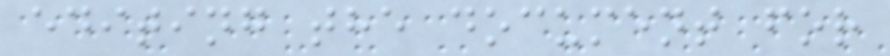editing the document for
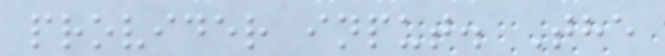provider input. The
